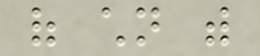of children with
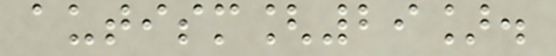autism[29].
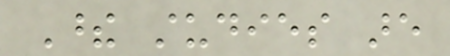These studies are
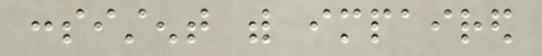consistent with impaired
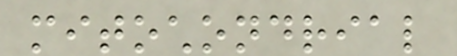mitochondrial
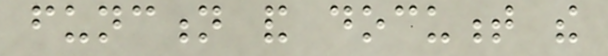function and document the
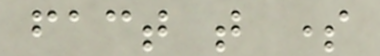fact that some
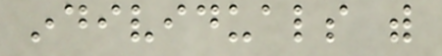individuals with
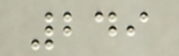249
